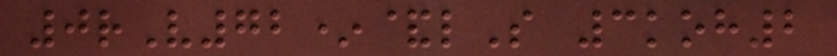0rV72*&lS 3koh2
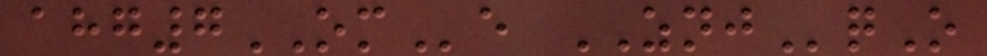ahg7OMe ZNJqO
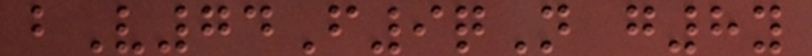bV74F9qN g8y
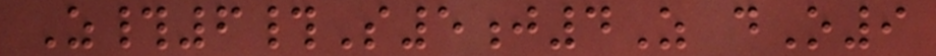Z#6#S5j4Z dO9
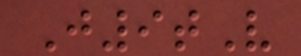J9tV
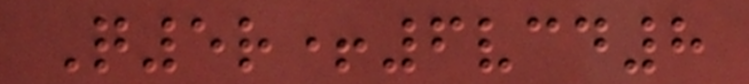Q5r+6vcd8
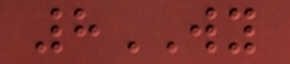8WY
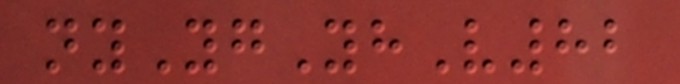nyYgYhV82
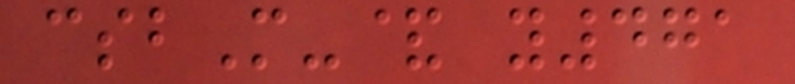csbM-& y471
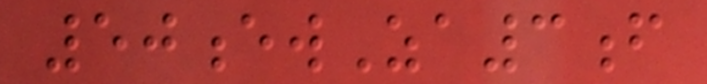50ewZa3f
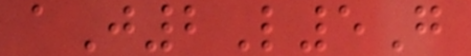aJ2L5G
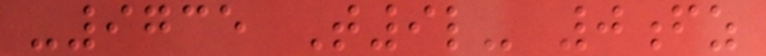-9735 T9l- 0fz
